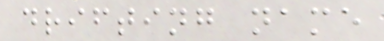drifting name
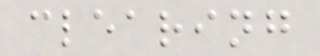clearing
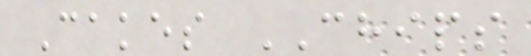Cakes CHIPS
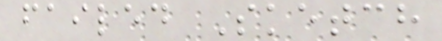failed Sketch
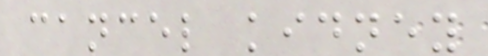cancel kidney
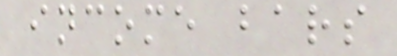income bars
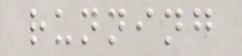running
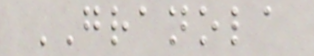GRANOLA
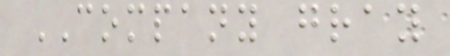COMPANY gray
